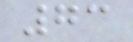73
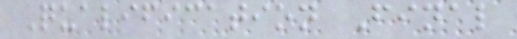Qualification Final
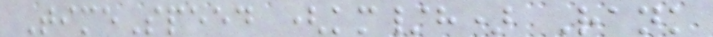TimeSpeed (km/h) Rank
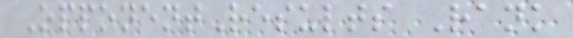OpponentResults Rank
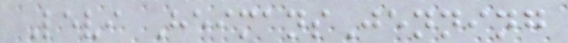Levi HeimansJenning
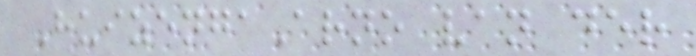HuizengaArno van der
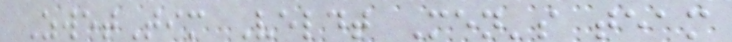ZwetTim Veldt Men's team
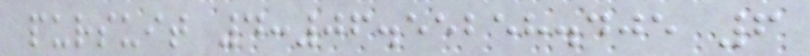pursuit 4:06.55258.405 6
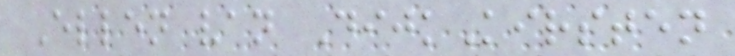Ellen van DijkKirsten
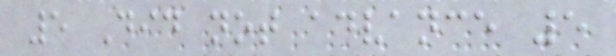5 Did not advance 5
